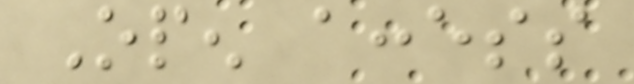Open access
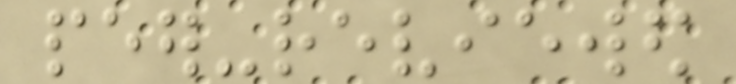peer-reviewed
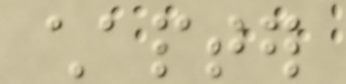chapter
